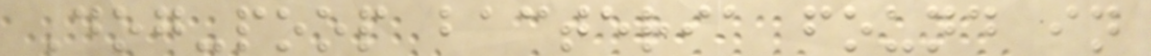Dog-poop bacteria found in
